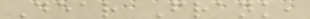Dear Frank,
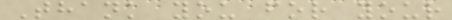Thank you for your
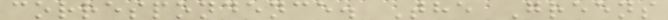correspondence. The Greens
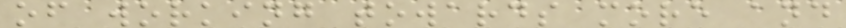of working towards more and
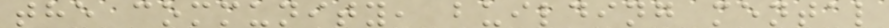the community, building mental
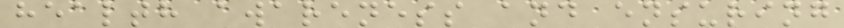health awareness and ensuring
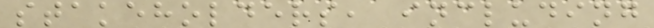stakeholders, including
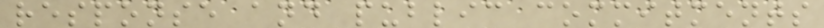response and public commitments
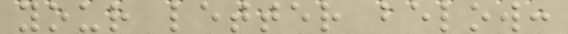your letter below:
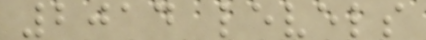2014 levels
